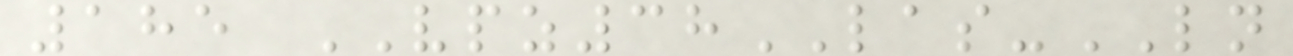185 VPZ38LAS-LN
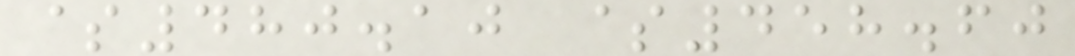$480.10 $458.60
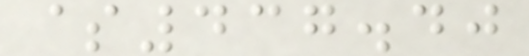$437.40
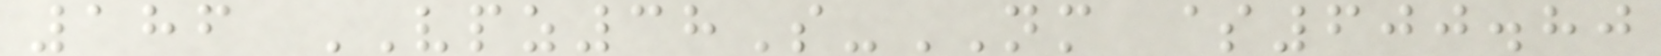186 VPZ38S-NM $600.80
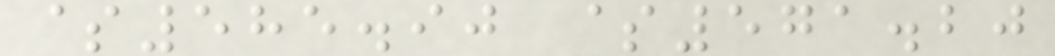$585.90 $571.20
